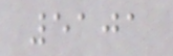5101
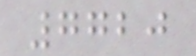7720
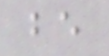be
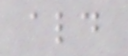ald
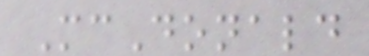McDonald
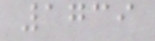1739
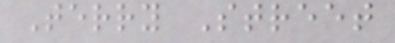Terry Street
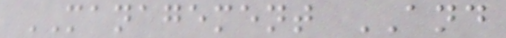MANAGEMENT AND
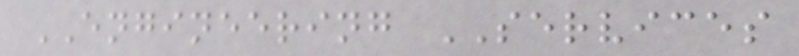ENGINEERING SERVICES
